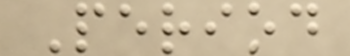Period
